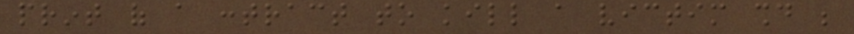print of a contract to kill a victim should be
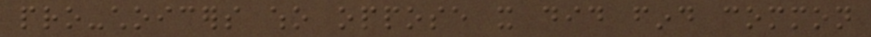pro-choicers who oppose it did find common
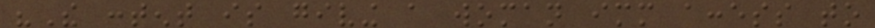"The content is giving a woman immediate access to
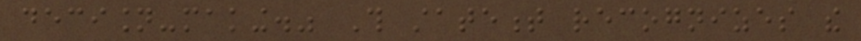decision-making." This statement recognizes the
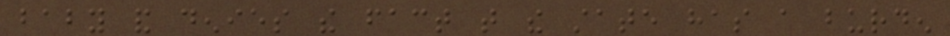baby and denies the fact that the state has a burden
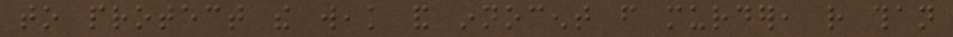to protect the weak and innocent from murder, rather than
